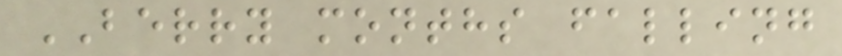BERRY months falling
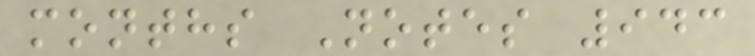months Notes 943
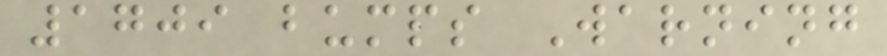1709 bumps Warning
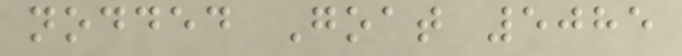nodded Goat 5085
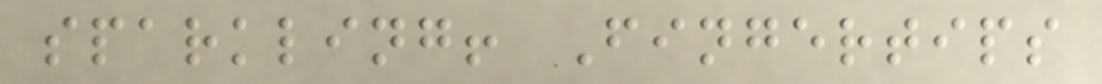sparkling! Fingertips
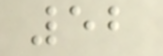52
